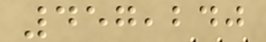457,240
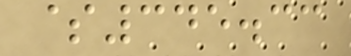$345.33
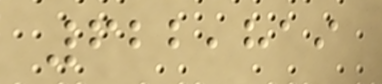622,819
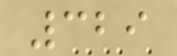329
